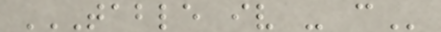TABLE IV - C
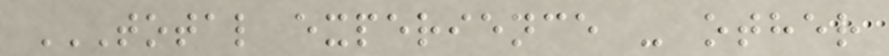TOTAL EXPERIENCE - OTHER
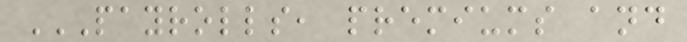PAYROLLS, PREMIUMS AND
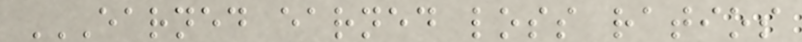EARNED EARNED LOSS RATIOS
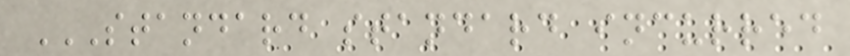STANDARD STANDARD INCURRED
